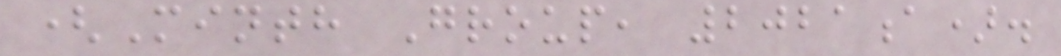(Minth Group, 2021a).
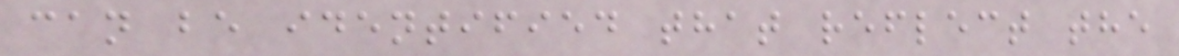can be identified that reflect the
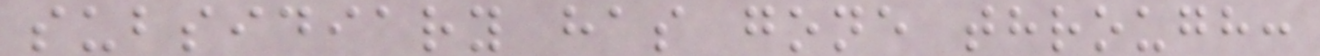subsidiary has gone through:
